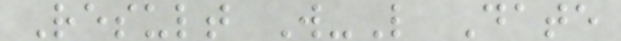Result W-L Date
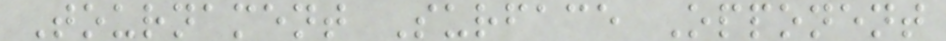Tournament Surface Opponent
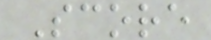Score
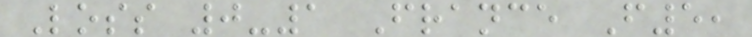Loss 0-1 France F5,
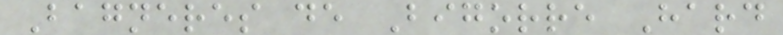Bagneres de Bigorre Hard
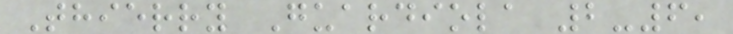Thierry Guardiola 2-6,
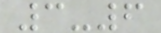3-6
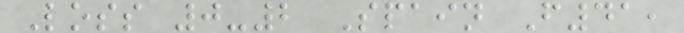Loss 0-2 Spain F41,
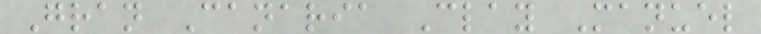Gran Canaria Clay Manuel
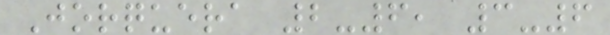Jorquera 2-6, 3-6
